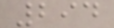294
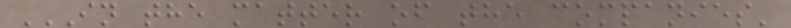IN THE MATTER OF THE COMPANIES'
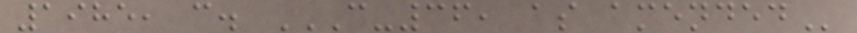1985, c. C-36, AS AMENDED
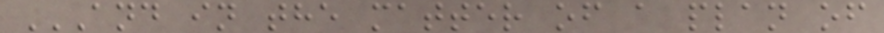AND IN THE MATTER OF A PLAN OF
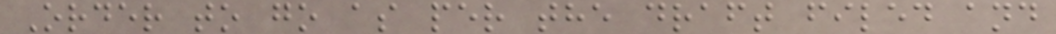Order to go as per the draft filed and
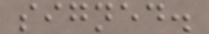signed.
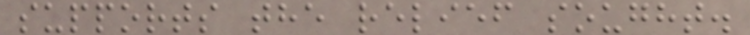supports the relief sought.
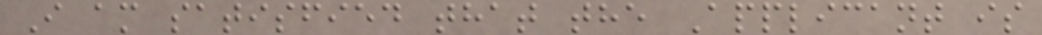I am satisfied that the Applicant is
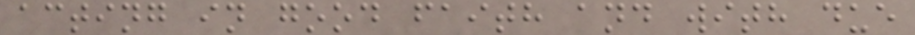acting in good faith and with due
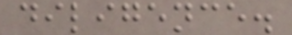diligence.
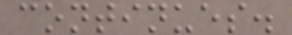continues.
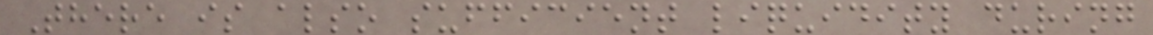There is also sufficient liquidity during
